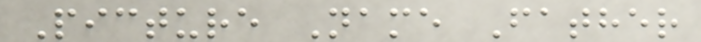Picture Name Father
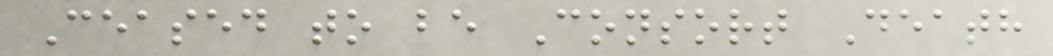Ceased to be Consort Death
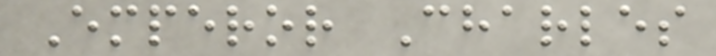Emperor Charles
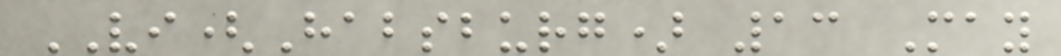VI(Habsburg) 13 May
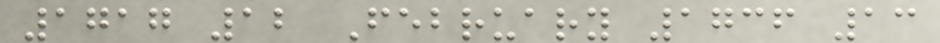1717 12 February 1736 13
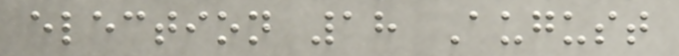election 18 August
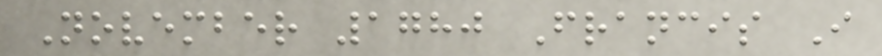November 1780 Francis I
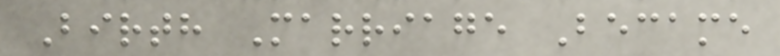Birth Marriage Became
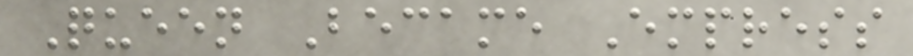Queen Became Empress
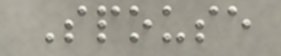Spouse
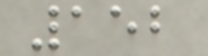152
